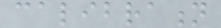calibration
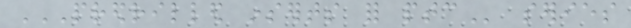PREDRILLED INSERTS FOR PTC series
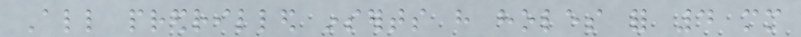All predrilled inserts have holes for 4 mm
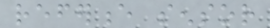reference sensor
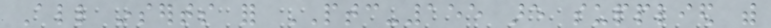All inserts for PTC-155 are supplied with
